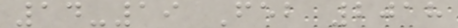14-19 Feb 2018
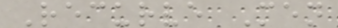Recurve Men
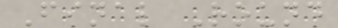Final Round
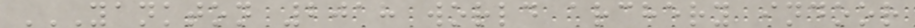YANKTON 2018 WORLD ARCHERY INDOOR
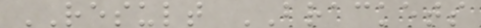RESULT BRACKETS
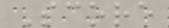Score
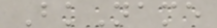BkName
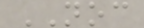NOC
